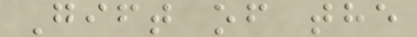Gift of the
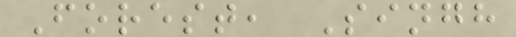Forest, Singh
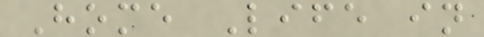Home Life in
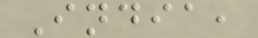India,
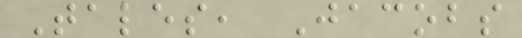Tales, Jacobs
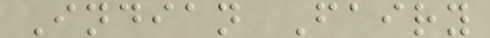Indian Fairy
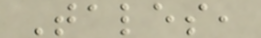Tales,
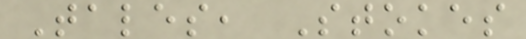Tales, Stokes
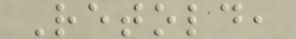Retold,
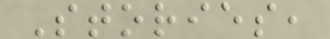Stories,
